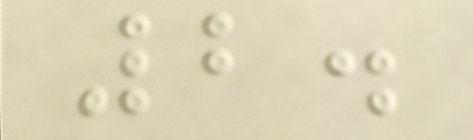2.
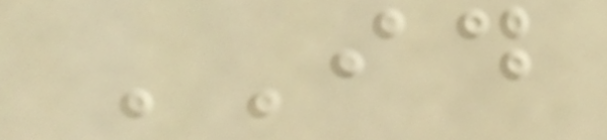ID
